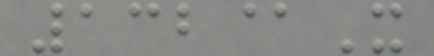132@X
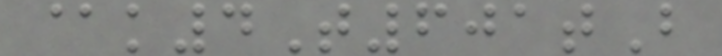@k4T601tB
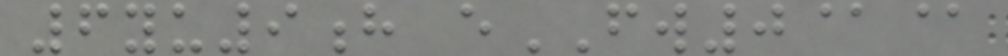6yu9h eFW0@@
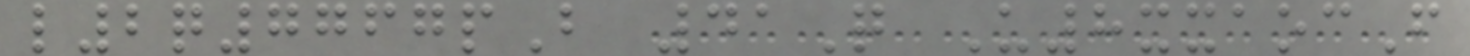l2q7767pB 41Q U8xxaocF
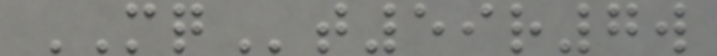MQt59r7w
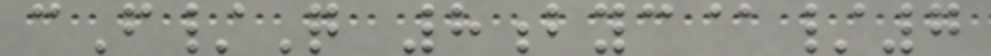cF/Q 8byc@/7
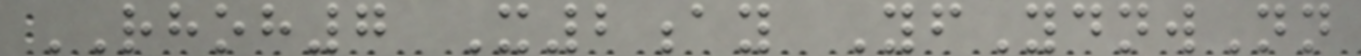RHOH7 X2ay YfYdnwNn
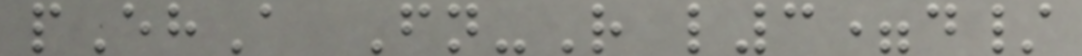pEhA Fn-R l3=d/
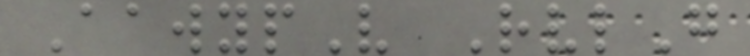AawypV RvlG
